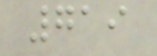719
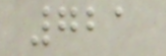721
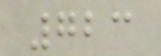723
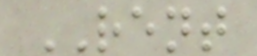RENT
